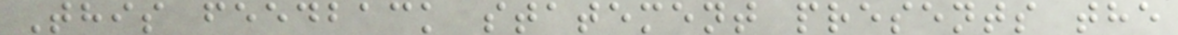This feedback statement presents the
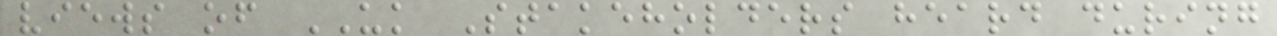views of UK Stakeholders heard during
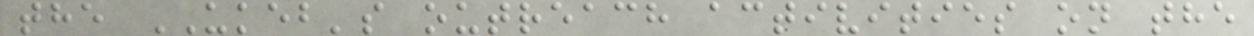the UKEB's outreach activities on the
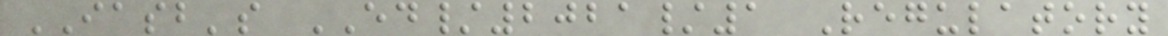IASB's ED/2021/1 Regulatory
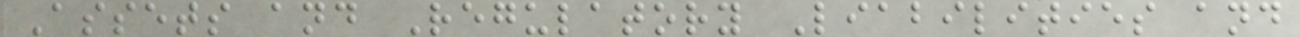Assets and Regulatory Liabilities and
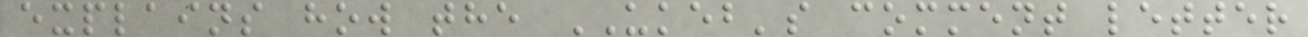explains how the UKEB's comment letter
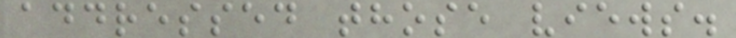addressed those views.
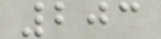203
